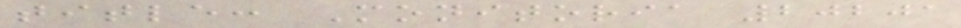title: Monitoria 20201
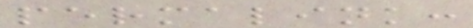permalink:
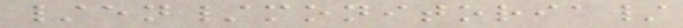/en/monitoria/
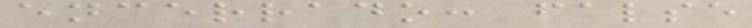encerrado: false
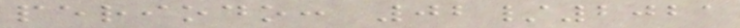periodo: 02/2021
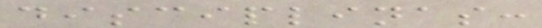disciplinas:
